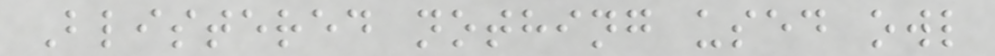Blistered nothing used owl
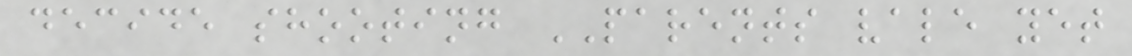decide shooting PARENTS vale yet
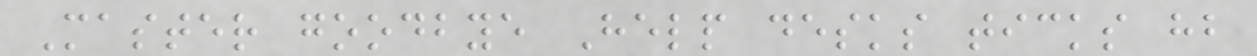Master goodbye Help desks ticks hb
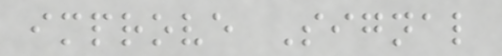improve Signal
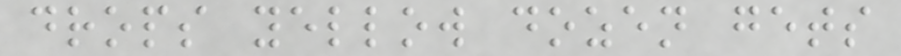drops yellow dozen gets
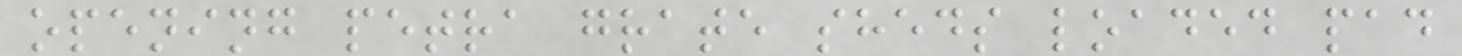opening petra grate sheds loaded pad
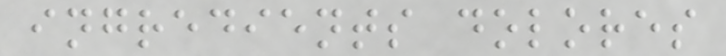ingredients dolores
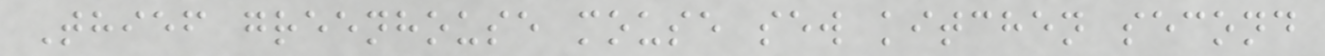Thief greenhouse mouse sew kitchen second
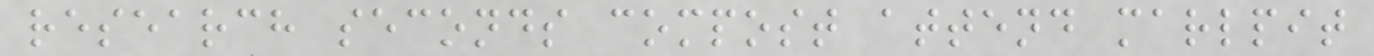research seconds compost attend marlpit
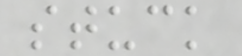stuck
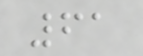61
